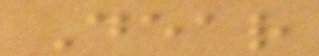Dear
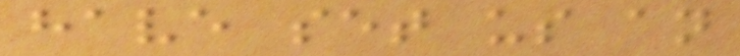have set us an
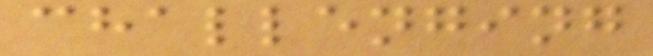challenging
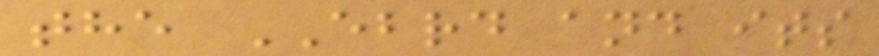the EBRD and its
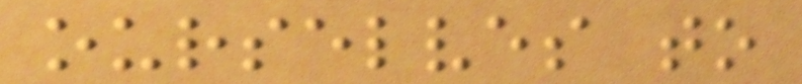ourselves to
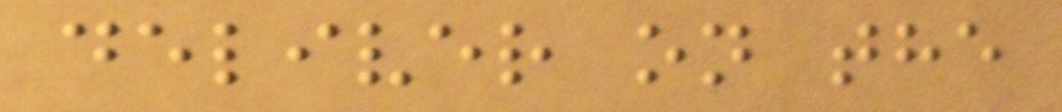deliver on the
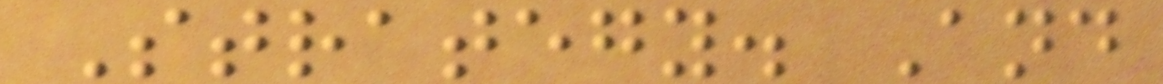Strategy. And
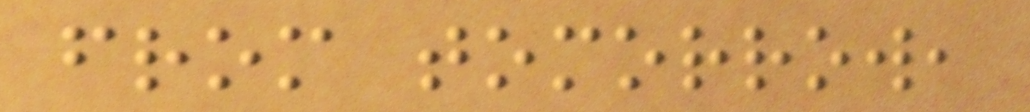from tomorrow,
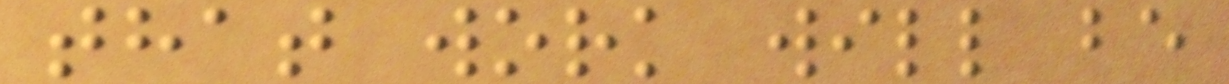that work will be
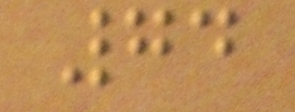74
